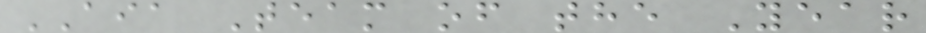AIA Team of the Year
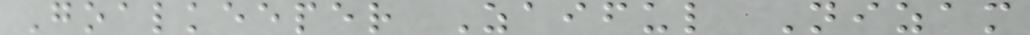Goalkeeper Zaiful Nizam
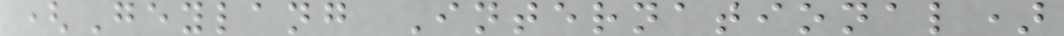(Geylang International)
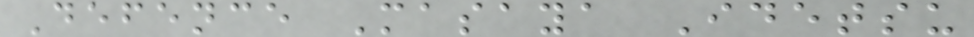Defence Masaya Idetsu
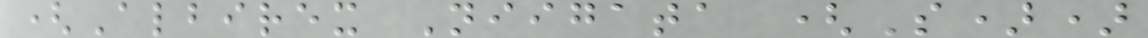(Albirex Niigata (S))
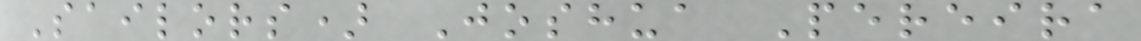Sailors) Joshua Pereira
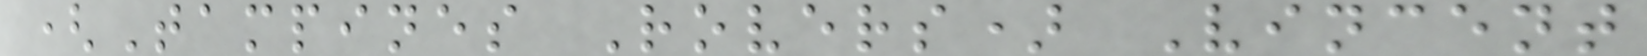(Tampines Rovers) Vincent
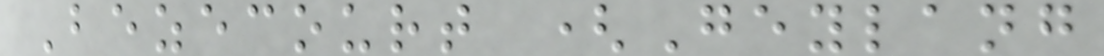Bezecourt (Geylang
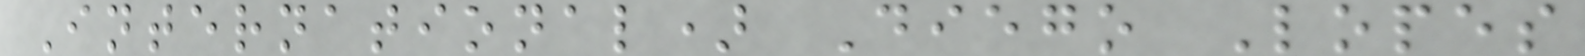International) Diego Lopes
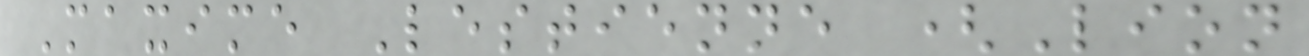Maxime Lestienne (Lion
